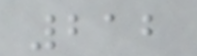212
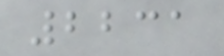2231
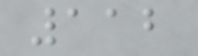112
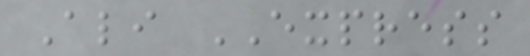Ali EXPRESS
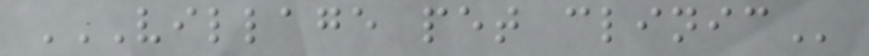VILLAGE PET CLINIC
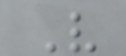V
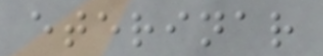eterinar
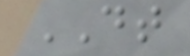DT
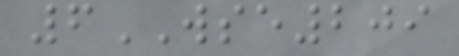6WSE209
